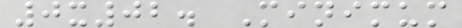0x02. Minimum
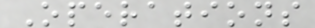Operations
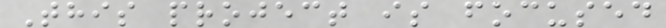This project is focused
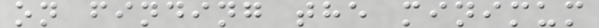on finding the minimum
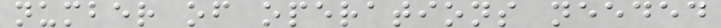number of operations needed
